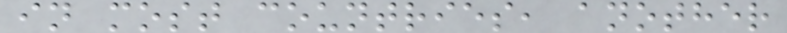in most countries, another
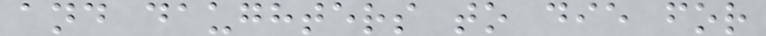and daughters to die for
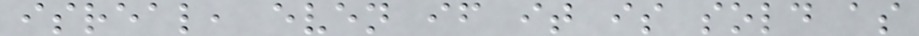isreal, even if it is sold as
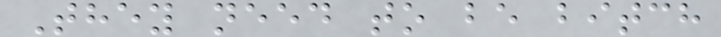They need to be bitch
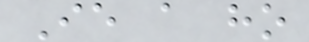Ie a ho
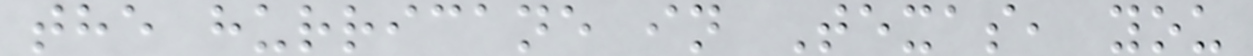the hurricane in Texas, you
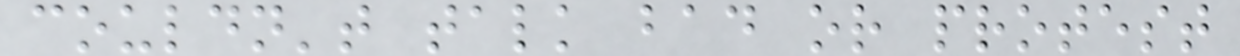couldn't talk bad or protest
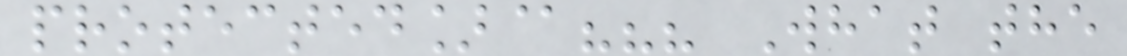protected]@??? What the
